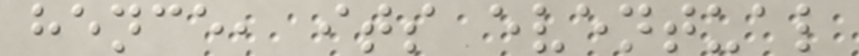hence, its eventual
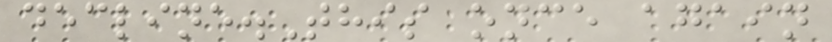decline.This once again
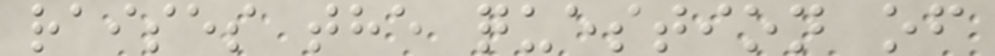raises the question of
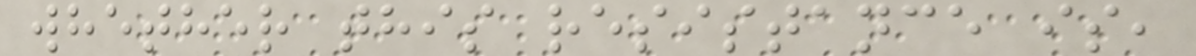whether this resistance is,
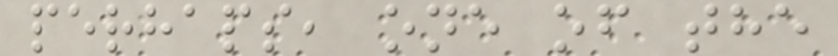perhaps, one of the
